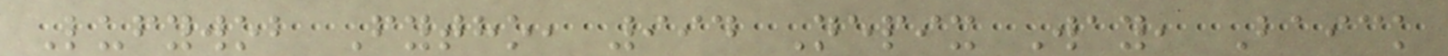Lufywob Fytho, 994 Nepix Way, Baick
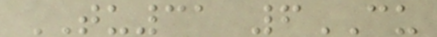TU31 6CU
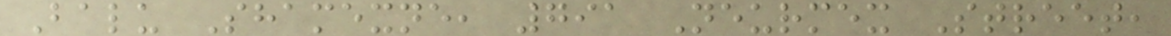Balu Shamexne, 791 Neurmex Street,
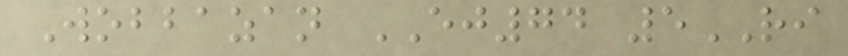Wobbazan EJ74 5RI
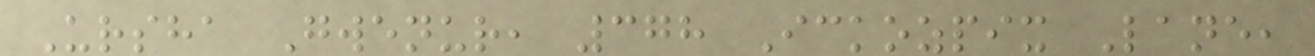Ursha Gwenur, 378 Ickozpix Lane,
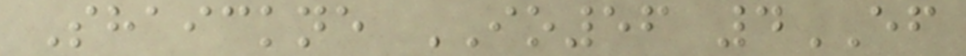Shaickne IO56 4EF
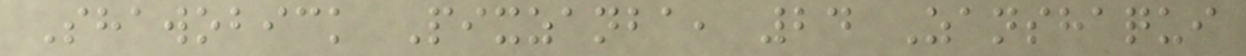Shawobick Pixzanba, 24 Zanshaqui
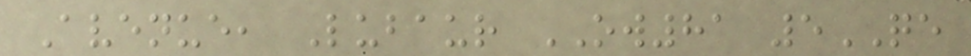Avenue, Lubaur OW81 5QE
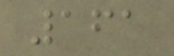161
